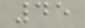45
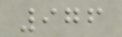976
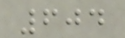604
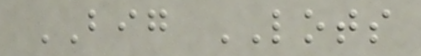BIG LOTS
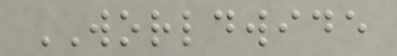WORLDWIDE
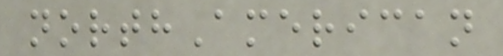northAmerican
